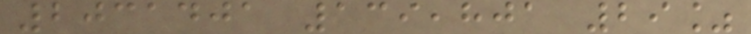2031401 139,801 29%
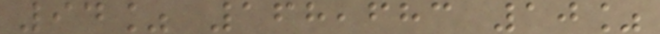94% 168,683 10%
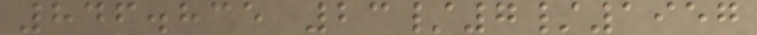846.835 23/7/1957
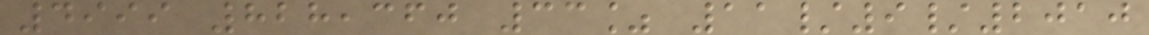4999 828,360 33% 11/9/2010
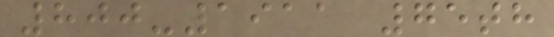800-1911 75th
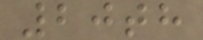20th
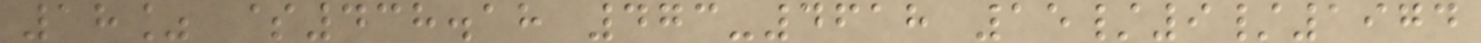18% $438.18 473-4618 15/9/1974
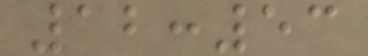12:53
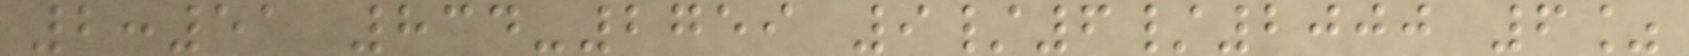2:51 834-2759 9/6/2000 6%
